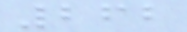262
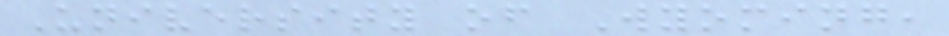University of Wyoming,
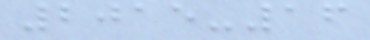2015-16
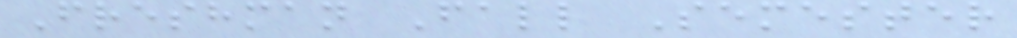Freshman Fall Semester
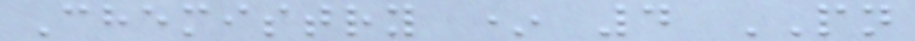Chemistry * 4 PN
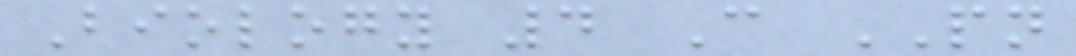Biology 4 C PN
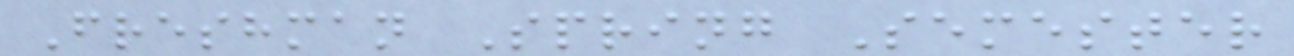Freshman Spring Semester
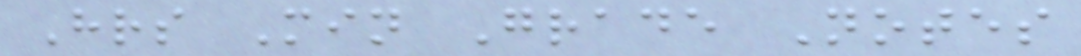Hrs Min Grade Notes
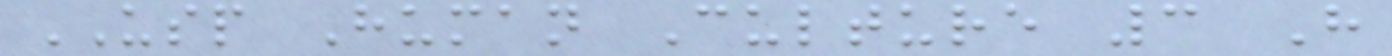USP Human Culture 3 H
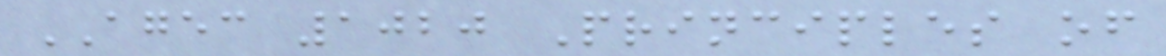AGEC 1020 Principles of
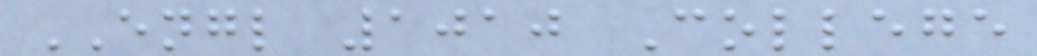ENGL 1010 College
